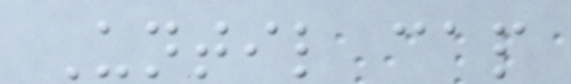Until cap
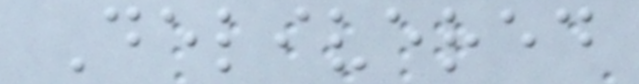Delivered
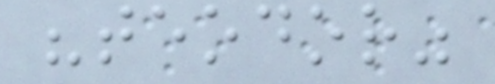"teodor"
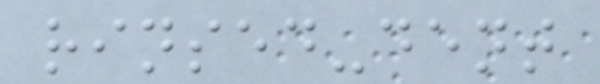rinsed-dent
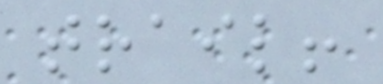trail!
